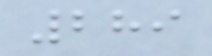289
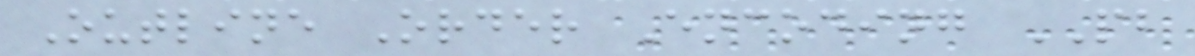Outline Order Encoding PB
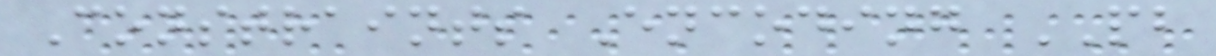Constraints Encoding PB
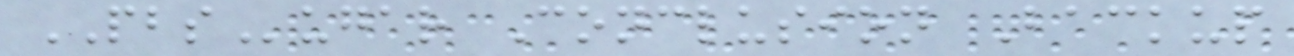PBSugar Conclusion Backup
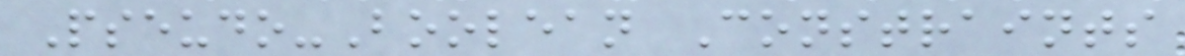Pseudo-Boolean Constraints
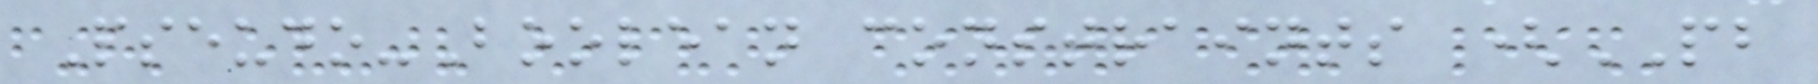Pseudo-Boolean constraints (PB
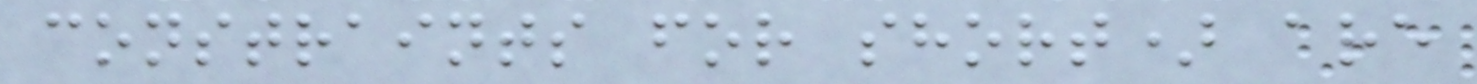constraints for short) are
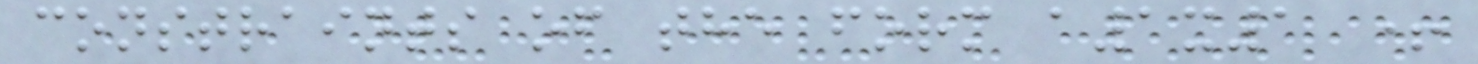constraints of the form a1x1 +
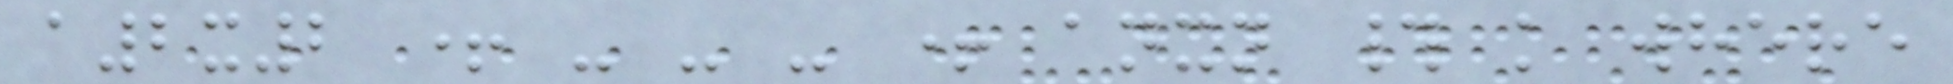a2x2 + - - - + anxn # k where
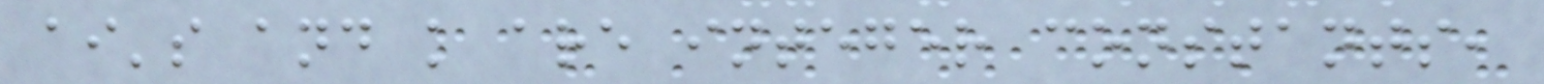ai's and k are integer constants,
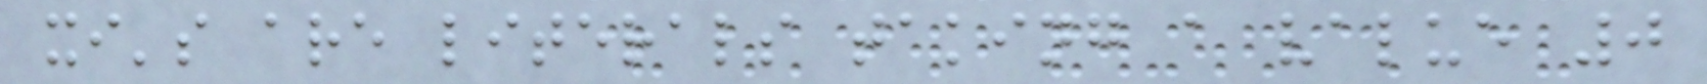xi's are literals taking a value 0
